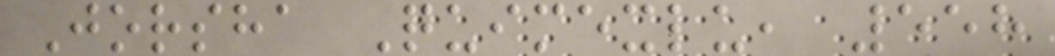Jorsha Quimexlu, 558
